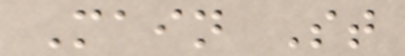Main St
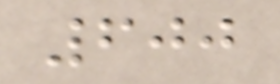600
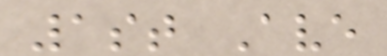1st Ave
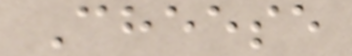Cheese
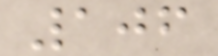106
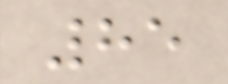85
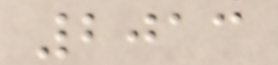2013
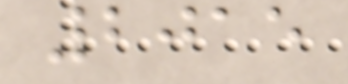2015
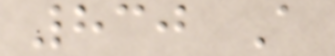830 A
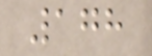178
